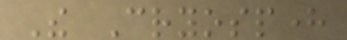The Cryosphere
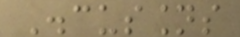Discussions
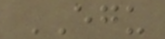EGU
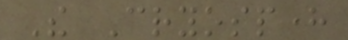The Cryosphere
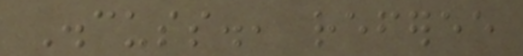Discuss., referee
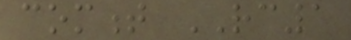comment RC1
